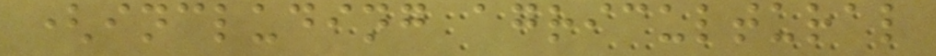(including agricultural
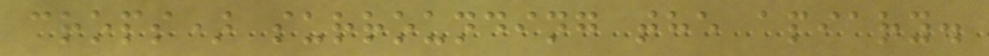crops) surrounding the apiary.
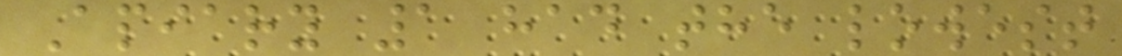Apiary 1 had the lowest
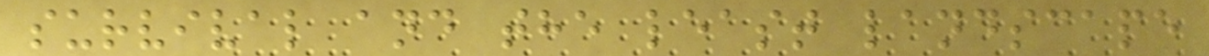survival and the least landscape
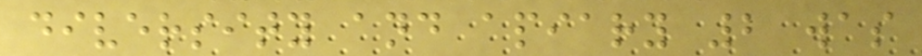diversity and apiary 2 was
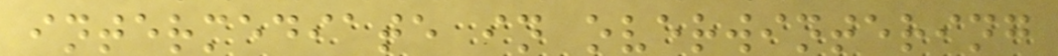intermediate in overwintering
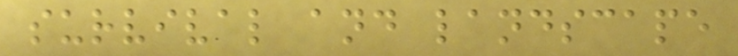survival and landscape
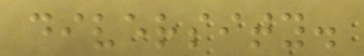diversity.
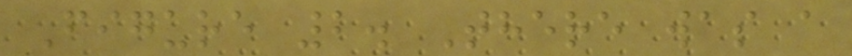Figure 2. There was a
